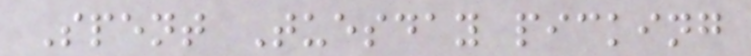Spent Tuesday picking
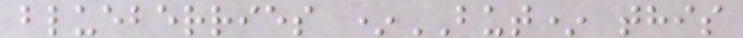blueberries *BUT* this
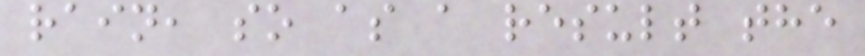rain, so as a result the
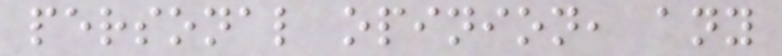personal opinion, any
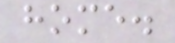home.
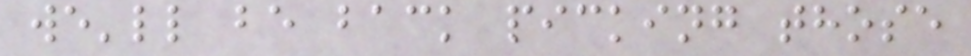we'll be back picking those
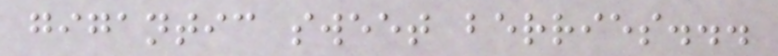gigantic sweet berries...
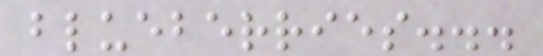blueberries...
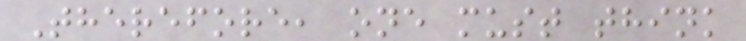Therefore, one must think
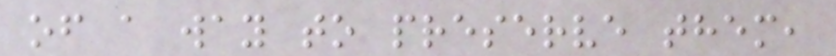of a way to preserve them,
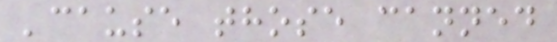'cause those canned
